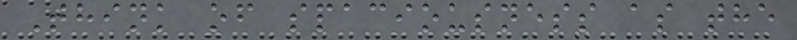Think of spaciousness as the
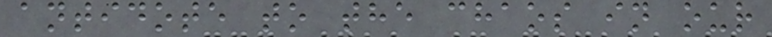antidote to the chaos in our
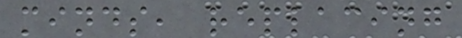minds, replacing
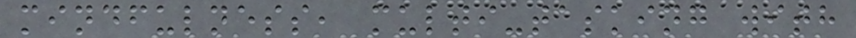mindfulness, multi-tasking with
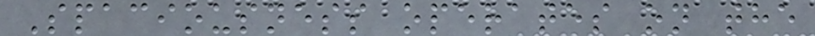Spaciousness operates on the
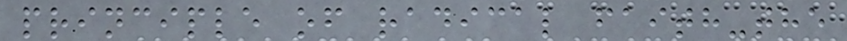principle of radical faith-the
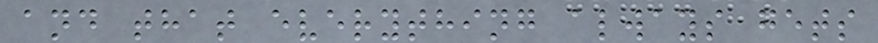and that everything always gets
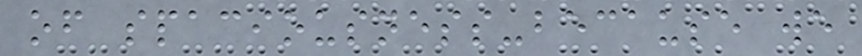of spaciousness-because we
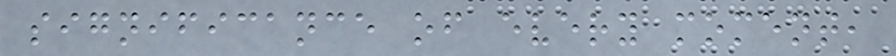significance of every moment,
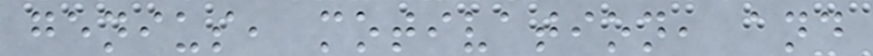genius, motivation, and
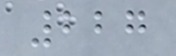227
